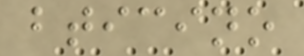bticino
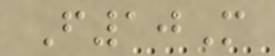F10M
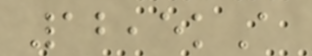12,5kA
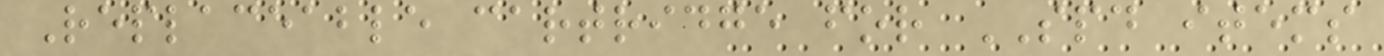Replaceable cartridge for SPD items
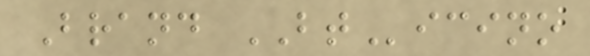Brand BTicino
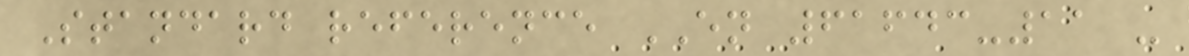Standard reference EN 61643-11 -
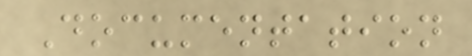Documentation
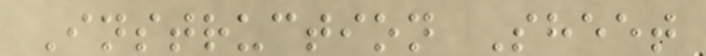Instruction Sheet
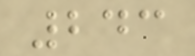243
